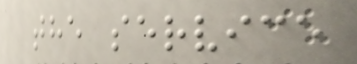the service
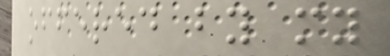offered by my
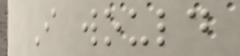I would
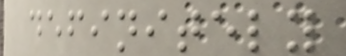definitely
